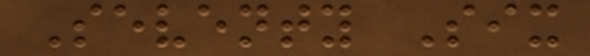Seventy Six
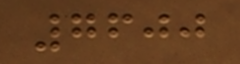7600
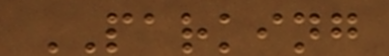PARKING
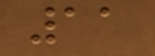11
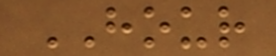HOUR
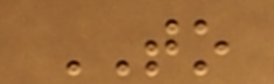TO
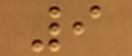9
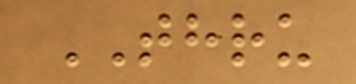THRU
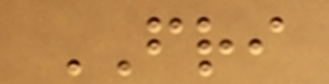FRI
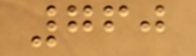760
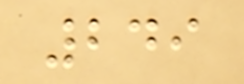249
